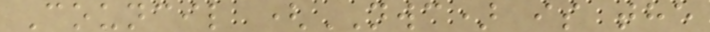Council (NWC) is the
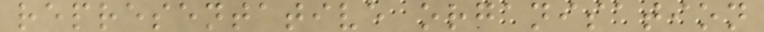representative organisation
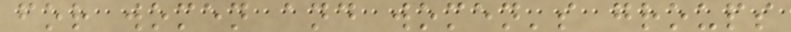for women and women's groups
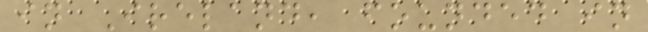in Ireland, founded in
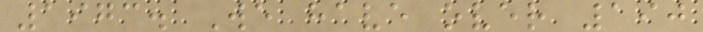1973. We have over 190
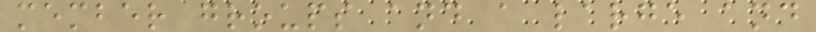member groups and a large and
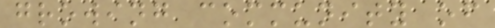growing community of
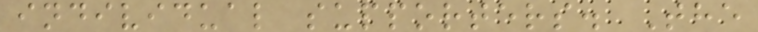individual supporters. The
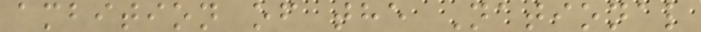ambition of the National
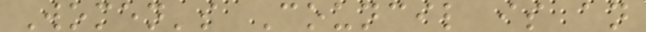Women's Council is an
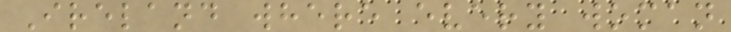Ireland where every woman
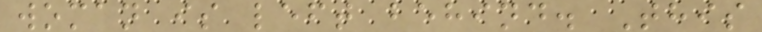woman is left behind. This
